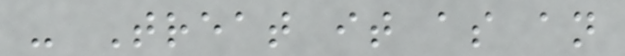- Treat it as an
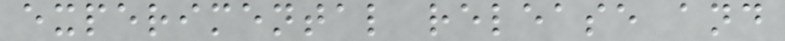experimental release and
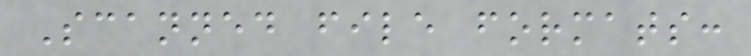Scanned file formats:
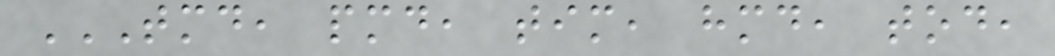TMD, PMD, TIM, HMD, TOD,
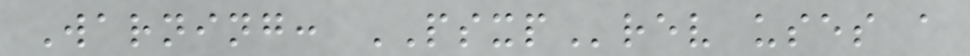Warning: PSXPrev uses a
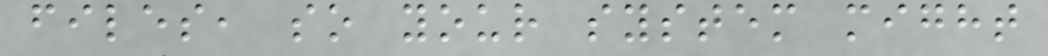files, so your system might
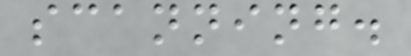scanning.
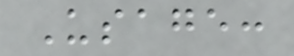Usage:
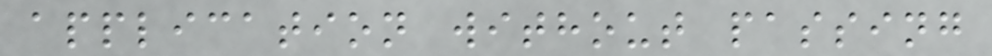application without passing
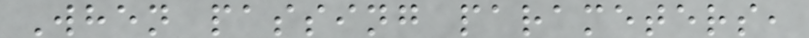When passing parameters,
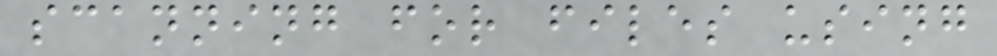scanning for files using
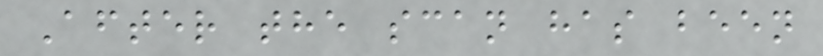After the scan has been
